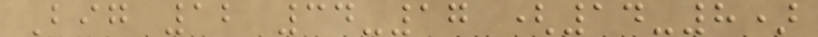Big 12 34-17 (14-8)
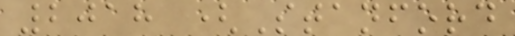2018 (Stanford
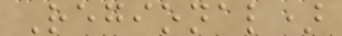Regional)
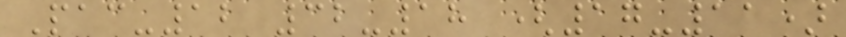Pac-12 32-18 (17-11)
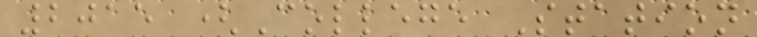2015 (College Station
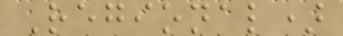Regional)
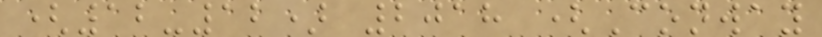(12-12) 2018 (Conway
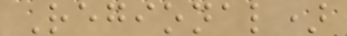Regional)
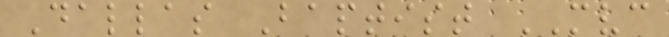Dallas Baptist MVC
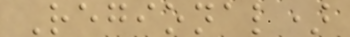Regional)
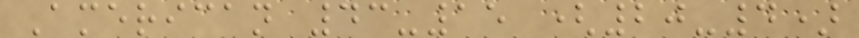American 43-15 (20-4)
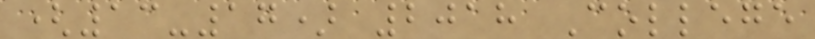(13-17) 2018 College
